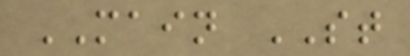MAIN ST
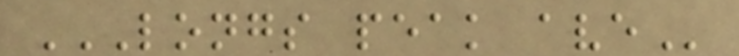LONGS PEAK AVE
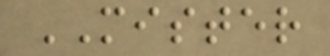MISTER
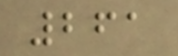261
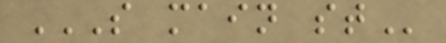S MAIN ST
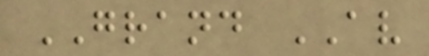GRAND AV
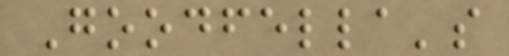Goodfella's
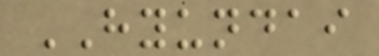HYUNDAI
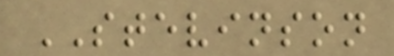STEVINSON
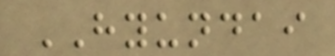HYUNDAI
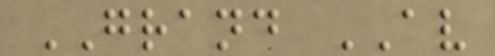GRAND AV
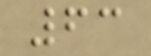63
